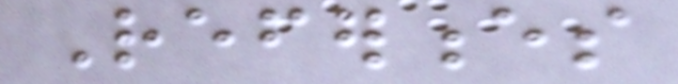References
